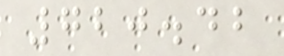720.42
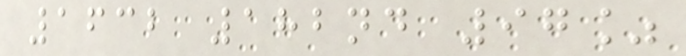1632 182nd 97%
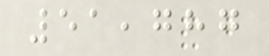51,787
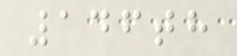146th
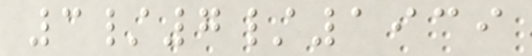3/7/1939
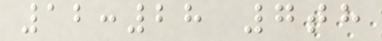12:28 7th
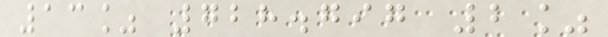13% 728.797 2%
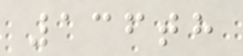136th
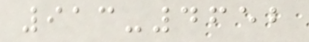913-4652
